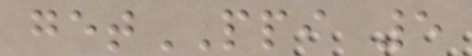getPPI 5
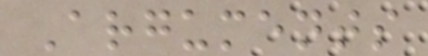Arguments
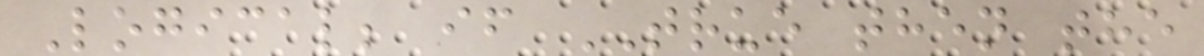Logical; if TRUE then the
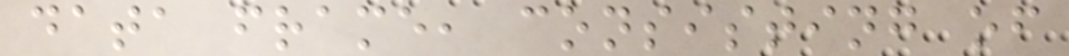data frame, consisting of
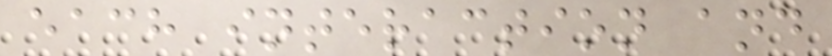each interaction and
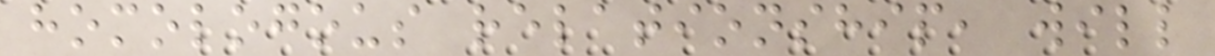homologous relationship, will
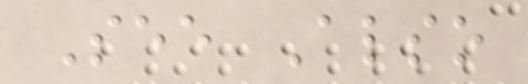See Also
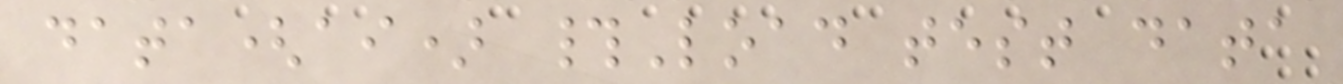data(ai) #Load test data
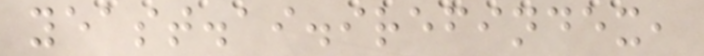yeast.ai.irefindex,
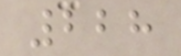228
